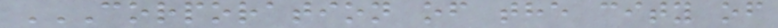CORPORATION OF THE CITY OF
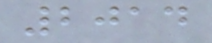2014
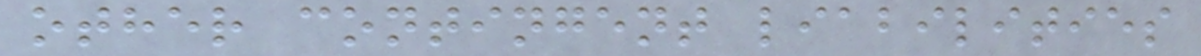other contingent liabilities
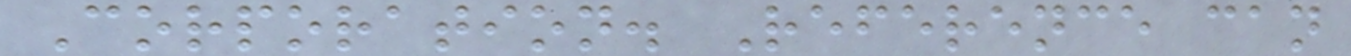Corporation. Reference can
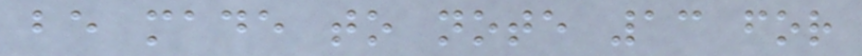be made to note 13 for
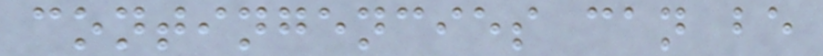contingencies can be
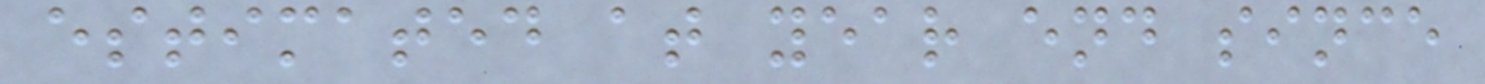estimated at year end since
